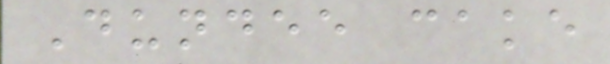Dundee cake
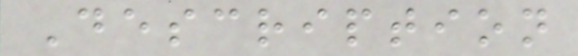Description
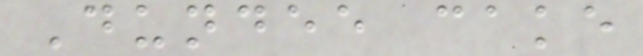Dundee cake
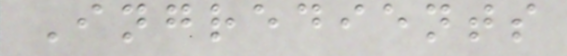Ingredients
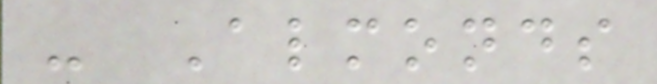- Almonds
